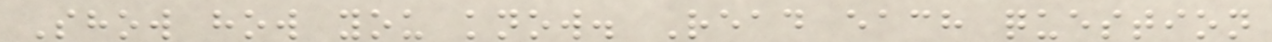Show how you know. Read each question
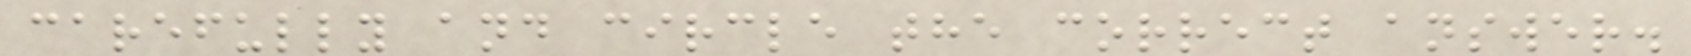carefully and circle the correct answer.
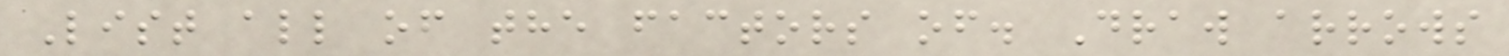List all of the factors of. Draw arrows
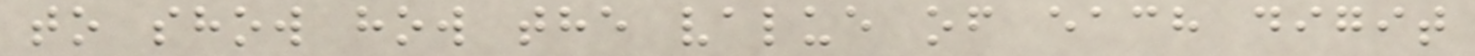to show how the value of each digit
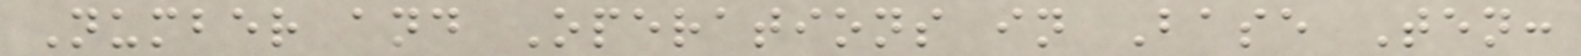Number and Operations in Base Ten:
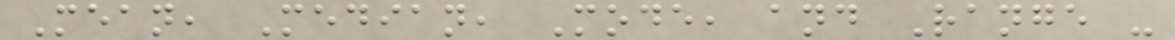Mean, Median, Mode, and Range -
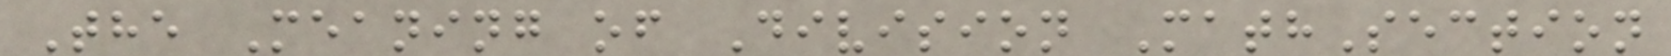The Meaning of Division MathSection
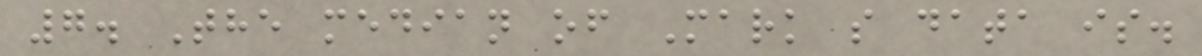7. The median of Mark s data is.
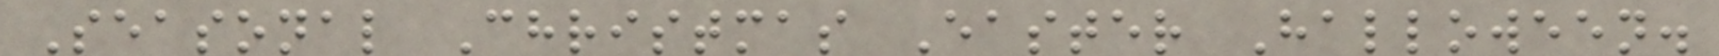Seasonal Christmas Easter Halloween.
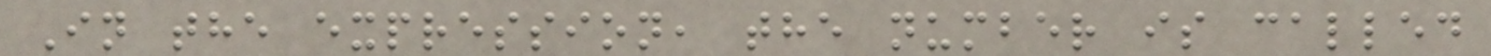In the expression, the number is called
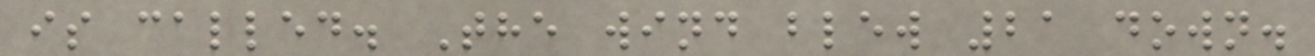is called. The wind blew 21 down.
